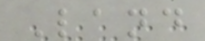Land
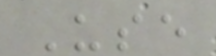Use
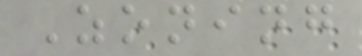Zoning
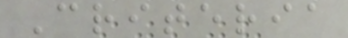Criteria
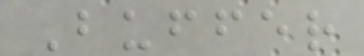Buffer
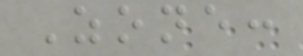Zone:
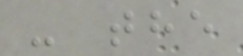- the
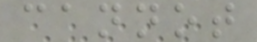cannot
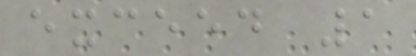exceed 1
